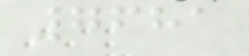7681
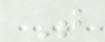T
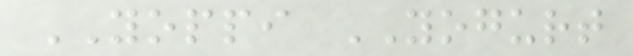YOPPI YOGURT
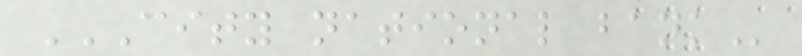CITY NATIONAL BANK
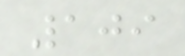109
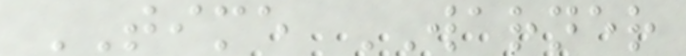TIME WARNER
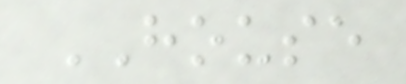HOUSE
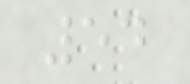54
